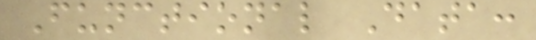Functional Data:
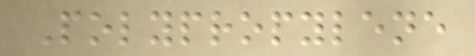Polypropylene
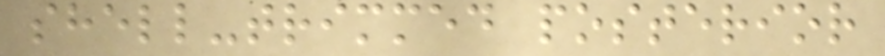shell-trimmed posterior
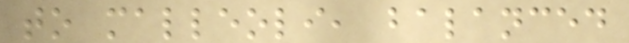to malleoli, balanced
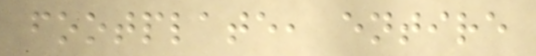footplate, entire
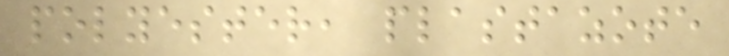polyester, plastazote
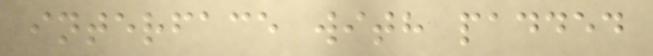interface with padded
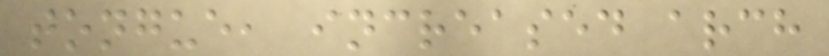tongue, increased arch
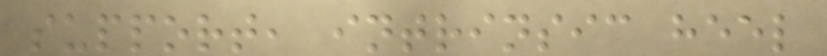support, intrinsic heel
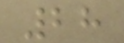28
